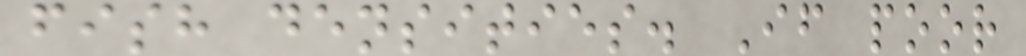fish densities. If poor
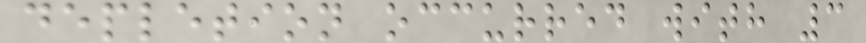depletion occurred with 3
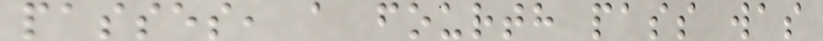passes, a fourth pass was
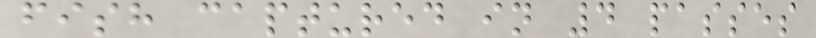fish captured in 4 passes
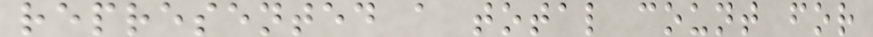represented a total count for
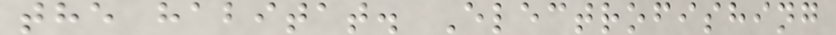the habitat. Electrofishing
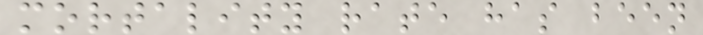mortality rate has been
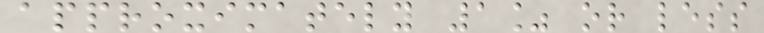approximately 1% or less
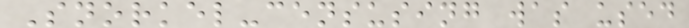Snorkel-censusing was used
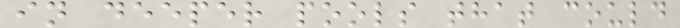in deeper pools that could
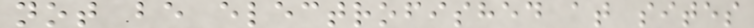not be electrofished at sites
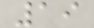19
